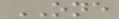ONE
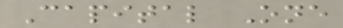Capital One
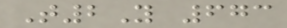T2Y 673
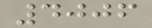4006
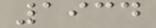1934
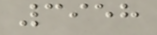3958
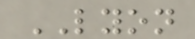LYON
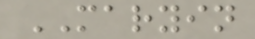MARYIN
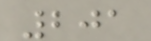201
